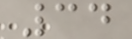34
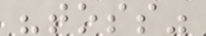"toss"
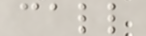call
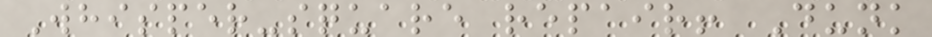Whisper-square repair! Dunk
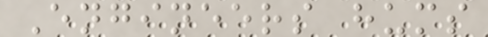Engineers hums
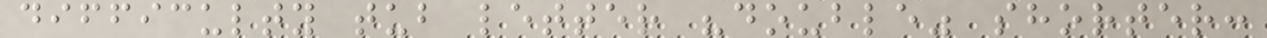difficulty tub letter "double" shorter:
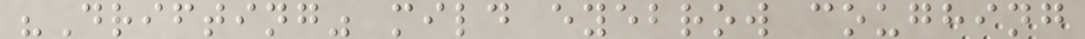"Drifting" mild eyebrow coughing
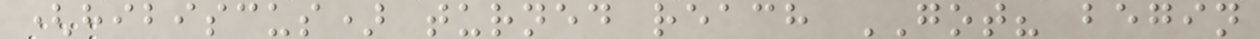(hibiscus) turned reach GOT? begin
